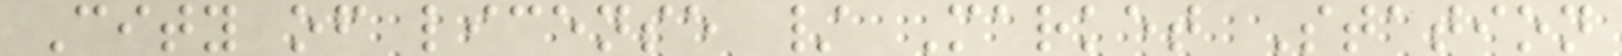City of license / Market Station
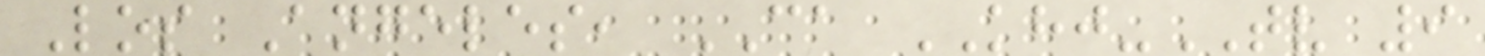Los Angeles, CA KHJ-TV 9
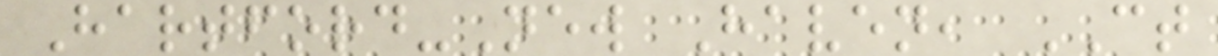Hartford-New Haven, CT
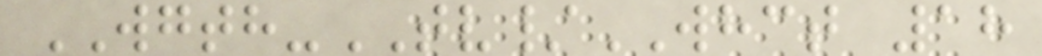WGTH-TV/WHCT 18
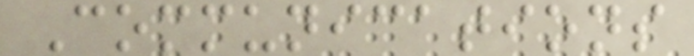Communications
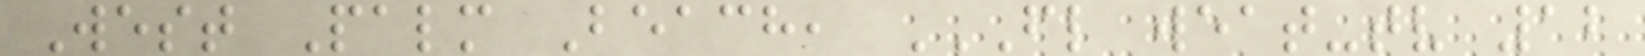West Palm Beach, FL WEAT-TV 12
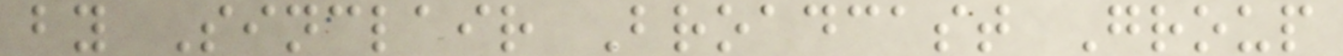by Sinclair Broadcast Group
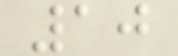10
